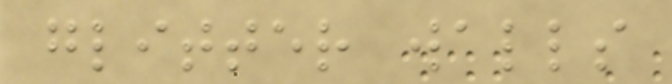glitter walls
